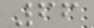66
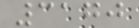3170
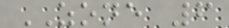ZONE 6
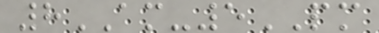8AM-5PM
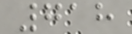718
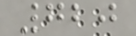720
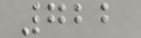722
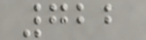722
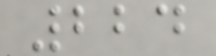224
